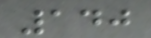140
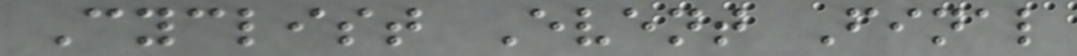Cyclist Event Final
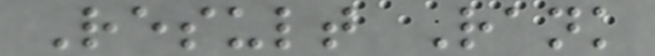Result Rank
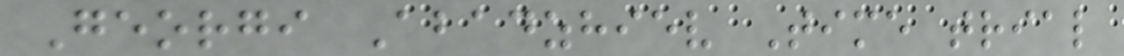Georgi Abadzhiev Time trial
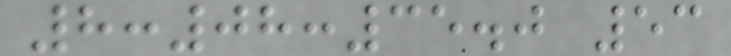8:08:35.0 53
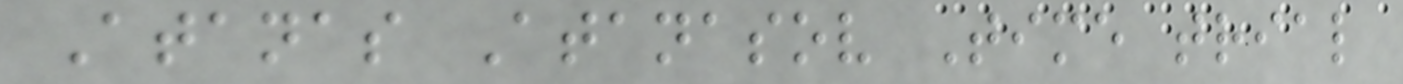Atanas Atanasov Time trial
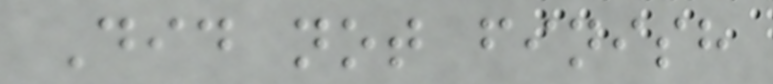Did not finish
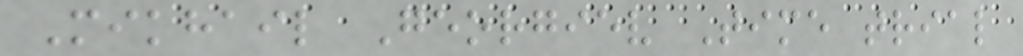Mikhail Georgiev Time trial
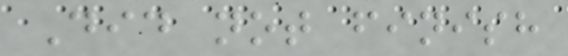Did not finish
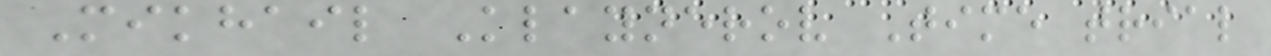Mikhail Klaynerov Time trial
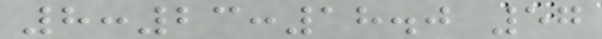8:23:18.0 57
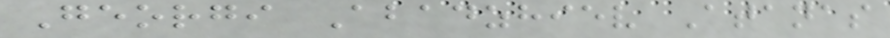Georgi Abadzhiev Atanas
